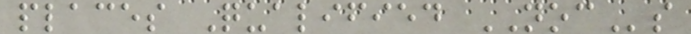places Qualified NOCs
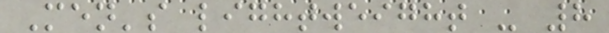Men's lightweight - 8
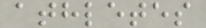athletes
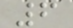6
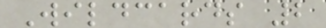Wildcards 2
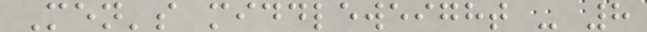Men's middleweight - 8
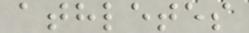athletes
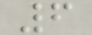6
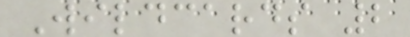Wildcards 2
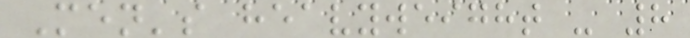Men's heavyweight - 8
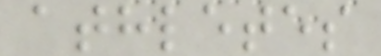athletes
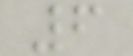6
